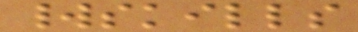worldskills
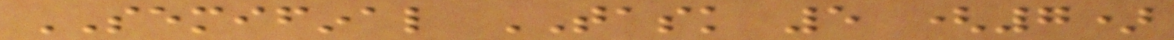SEMIFINAL TASK 5 (7)
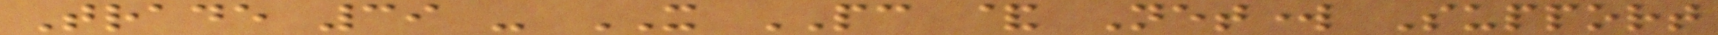Trade 39 - IT PC & Network Support
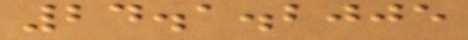24.1.2005
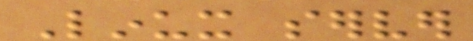Linux server
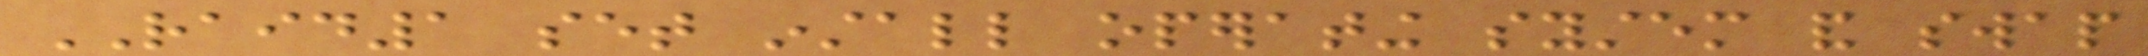RAID1 set install operating system and swap
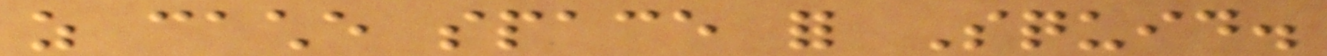as cache space for Squid.
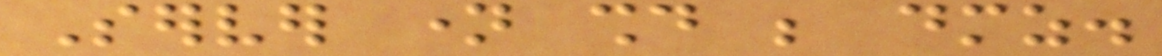Server name should be dmz.
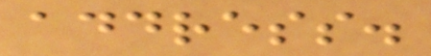address.
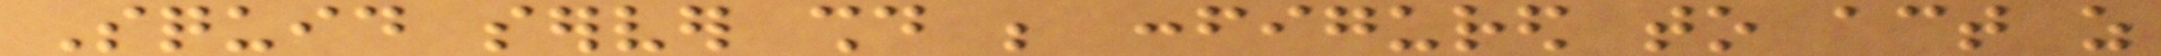Squid server should be configured to act as
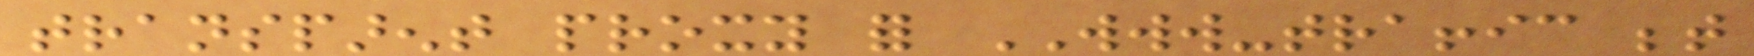transparent proxy for WWW-traffic between
